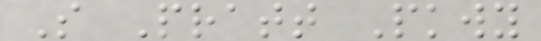S Pratt Pkwy
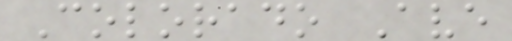Colorado Ave
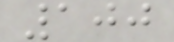100
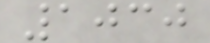1030
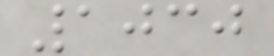1030
